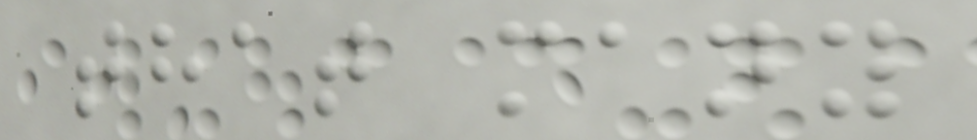that many
